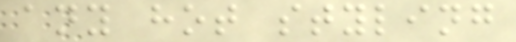any hot styling
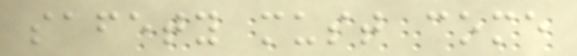safety must come
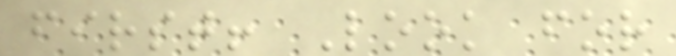first! Look for
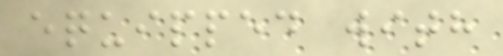equipped with
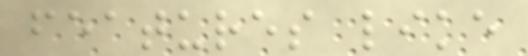features like
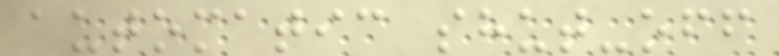automatic shut-off
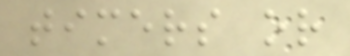timers or
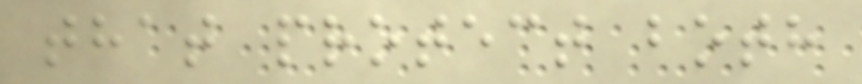that protect both
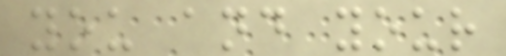you and your
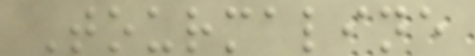Tourmaline
